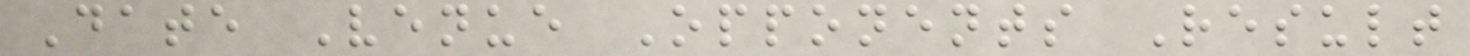Date Venue Opponents Result
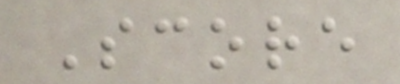Score
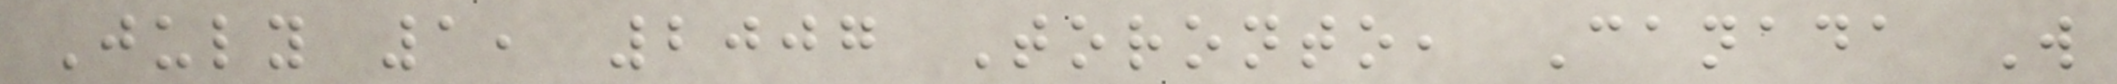July 1, 2007 Toronto, Canada W
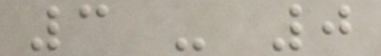3 - 0
